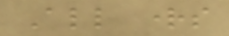All rights
